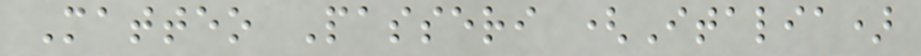Matteo Passeri (Italia)
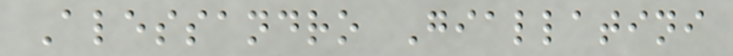Alessandro Giallatini
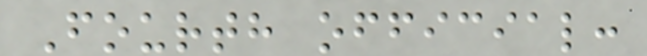Fourth official:
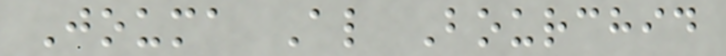Jouma Al Bourchid
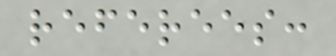referees:
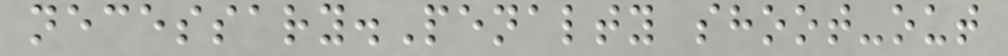necessary.Penalty shoot-out
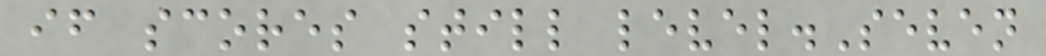if scores still level.Seven
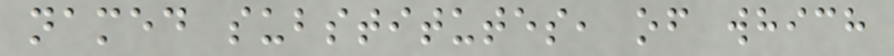named substitutes, of which
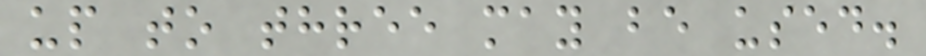up to three may be used.
